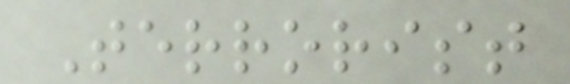Terrorist
